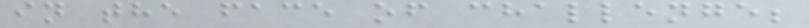in the face of challenge;
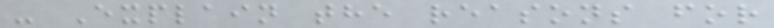- Explain the reasons for
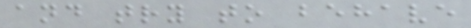and try to behave
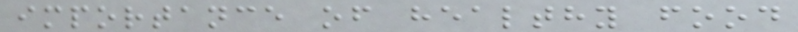importance of healthy food
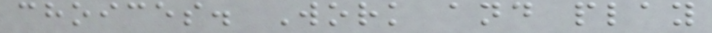choices. Work and play
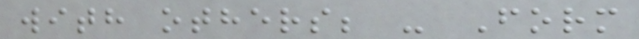with others; - Form
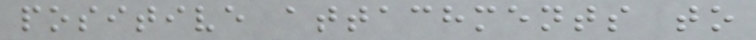positive attachments to
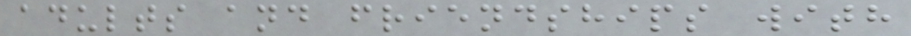adults and friendships with
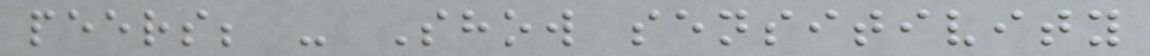peers; - Show sensitivity
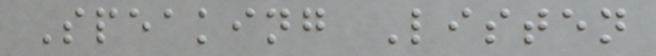Speaking Listen
